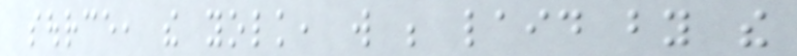source, the yolk, will be laid by the
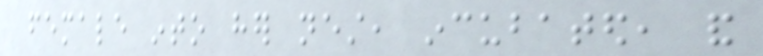female into her nest, incubated, and
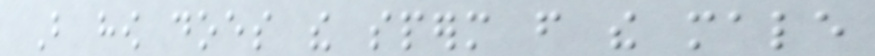But how does the sperm from the male
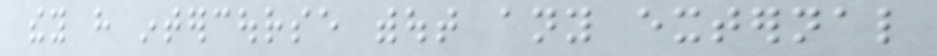they have intercourse without any external
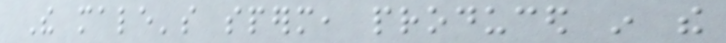The male's sperm, produced in the
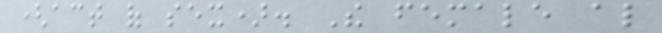(act of sex). The female also
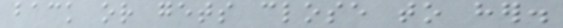back or gets close to her.
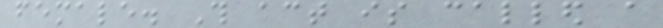female. This act is called a
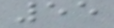55
